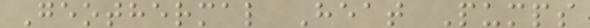Geothermal Heat Pumps
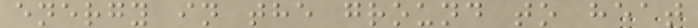energy in the ground to heat
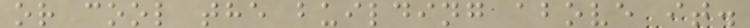or cool the building above it.
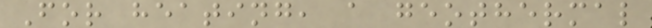For heating, a geothermal
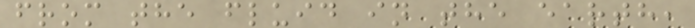from the fluid in the earth,
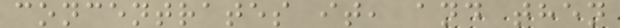concentrates it, and then
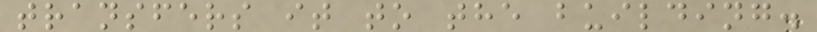transfers it to the building.
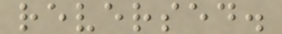reversed.
